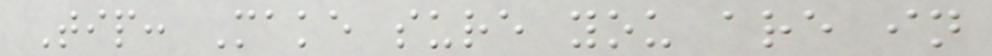Tip: Make sure you are in
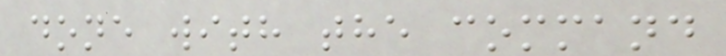done with the command
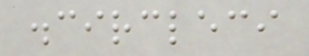.circleci
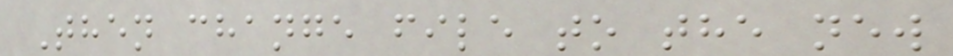Then change file to the new
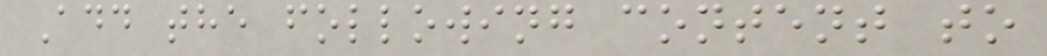Add the following content to
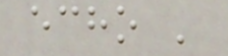echo '
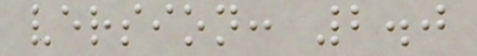version: 2.0
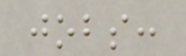jobs:
